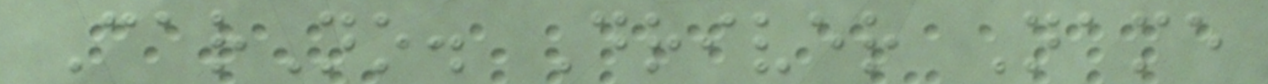CarNo. Driver Name
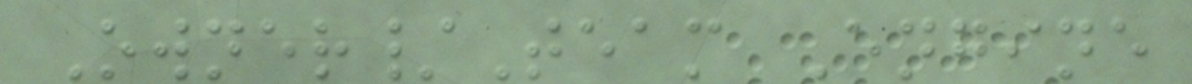Owner/Team Engine
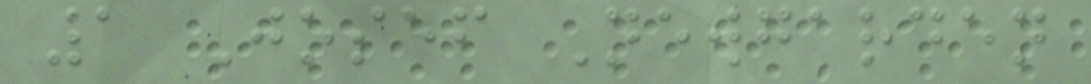1 Josef Newgarden
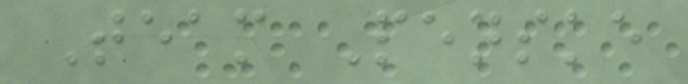Team Penske
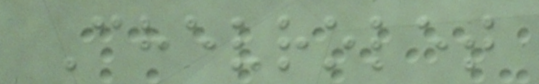Chevrolet
